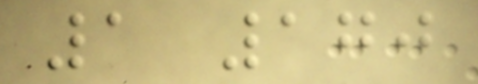1 170
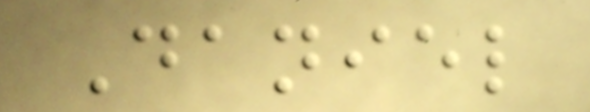Daniel
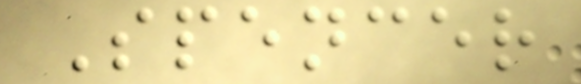Spencer
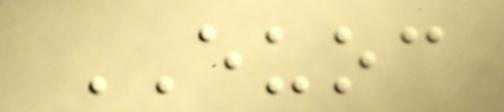EUOC
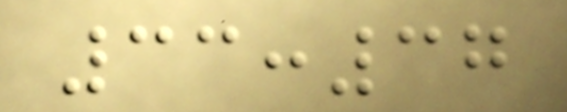33:37
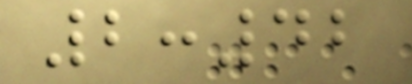2:42
